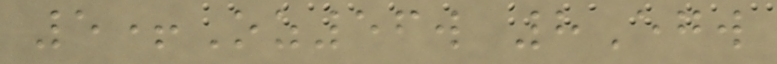5+Oz56w 8Egw
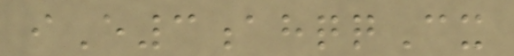iE3ahqqCx
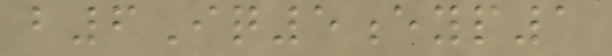b6Iq5eyp1
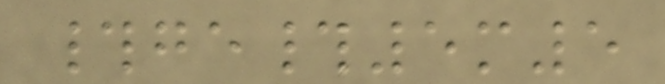#ge#5m5
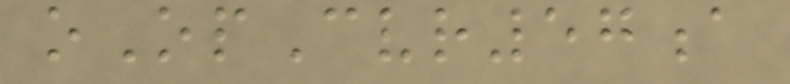oOpCvr57a
